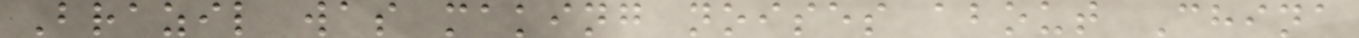Brazil was making noises about China
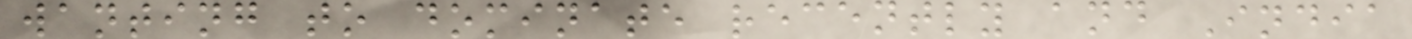wanting to dominate recently and India
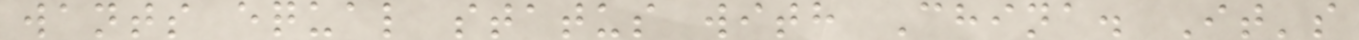wants equal status with China. It's
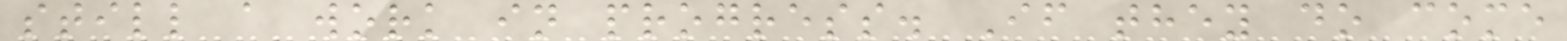still a work in progress. If they do come
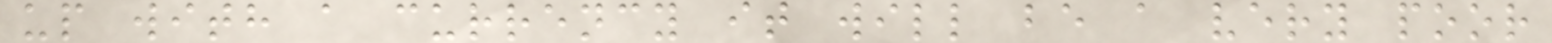up with a currency it will be a very poor
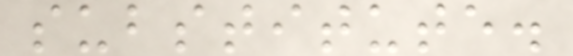substitute.
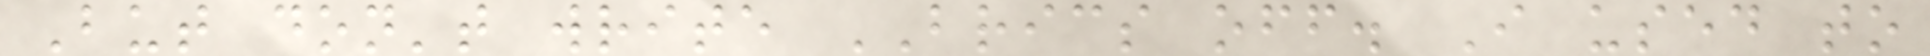But don't write BRICS off. I used to
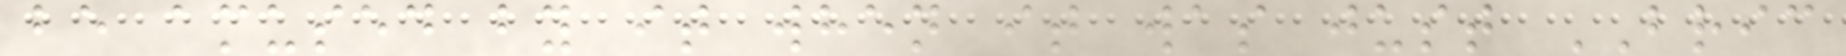be amused by it when it was just BRIC
